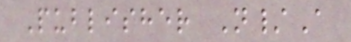Publisher N/A
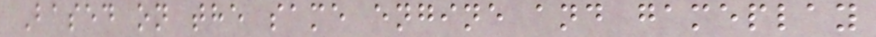Based on the same engine and gameplay
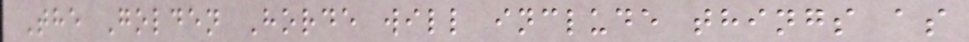The Golden Horde will include things as
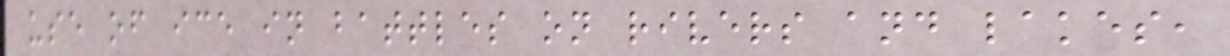use of ice in battles on rivers and lakes,
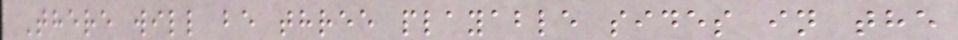There will be three playable sides in the
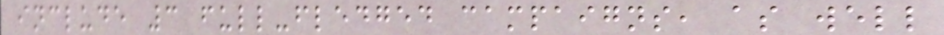include 3 full-fledged campaigns, as well
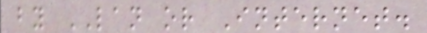by LAN or Internet.
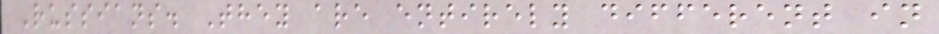Russians. They are entirely different in
